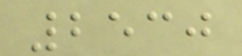2530
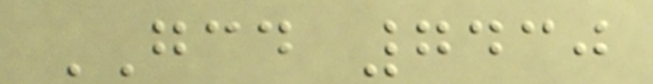GCD 7430
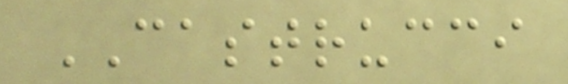CASTRUCCI
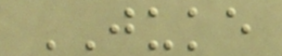JUKE
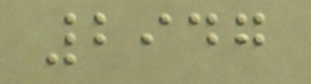2947
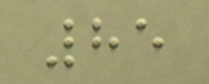85
